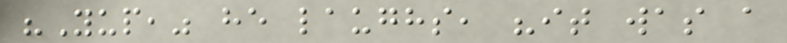"Yup," he laughs, "it was a
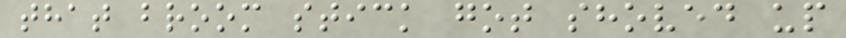that broom stick got shoved up
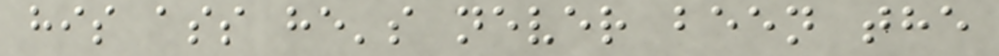his ass he's never been the
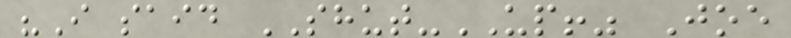"I said SHUT-UP!" Joe
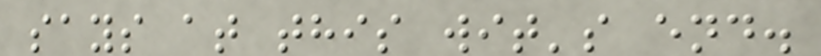says at this wit's end.
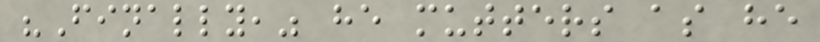"Finally," he mutters as he
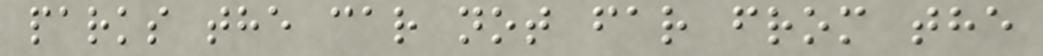parks the car not far from the
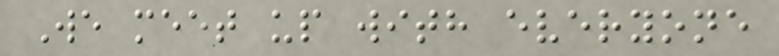We meet up with everyone
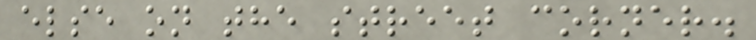else on the street corner.
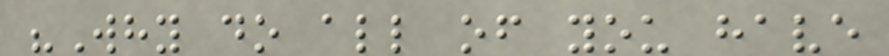"Why do all of you have
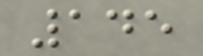145
